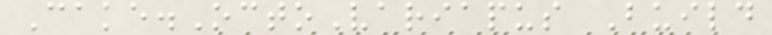Cake.OctoVariapus Build
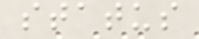status
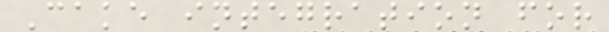Cake integration for
